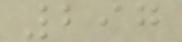297
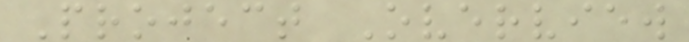Project Overview
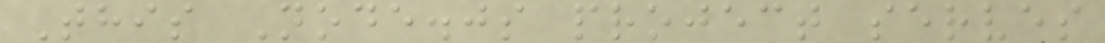This Node.js project serves
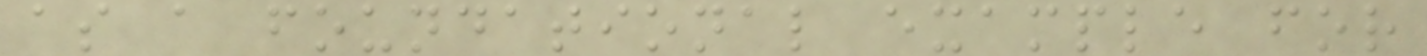as a foundational example for
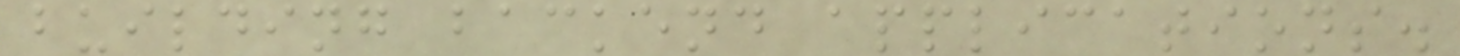building backend applications.
